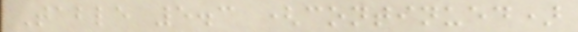Table 5.3 (continued)
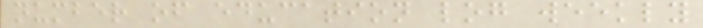number of education log weekly
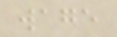wage
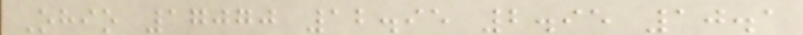Ohio 17070 12.95 2.95 10.1
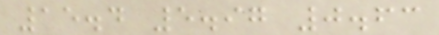15.4 5.97 0.63
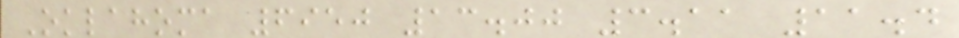Oklahoma 6950 13.00 3.11 11.4
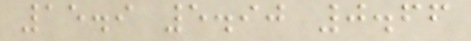15.9 5.90 0.66
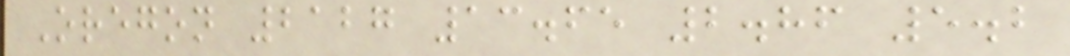Oregon 2127 13.65 2.86 5.2
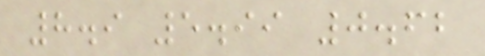8.9 5.99 0.62
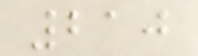210
